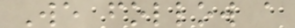We follow a
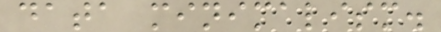data minimalism.
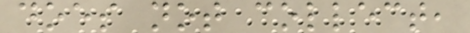does not collect,
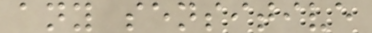any sensitive
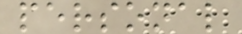personal
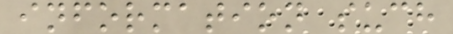information such
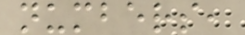numbers,
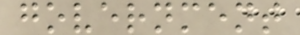government
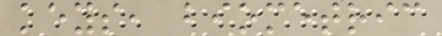keys, biometric
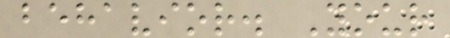behavior. Your
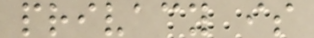privacy is
